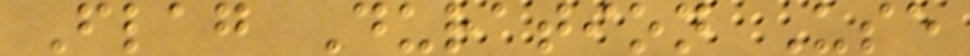Flag Duration Use
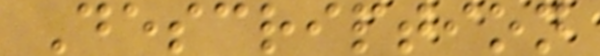Description
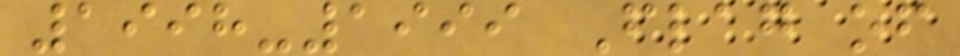1998-1999 Flag of
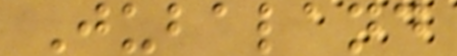Jubaland
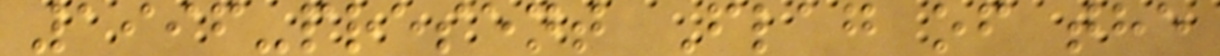1996-present Flag of the
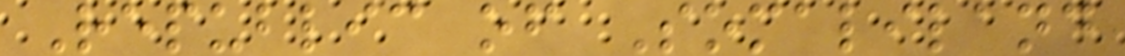Republic of Somaliland
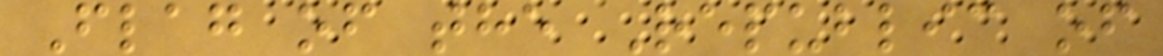Flag of the Republic of
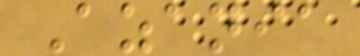Azania
